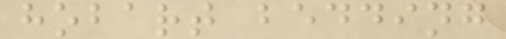hobart bedding
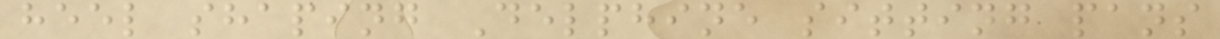heel shaping Delphine sitting pans
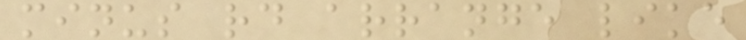minus rd arrange like
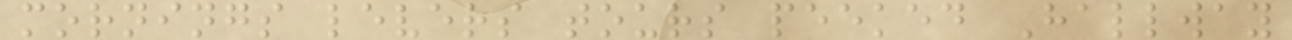mornings levers tours peeked Hallway
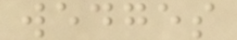wedges
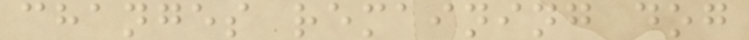changes remaining dog
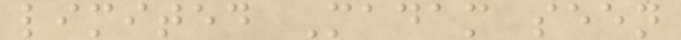limited Madam seen
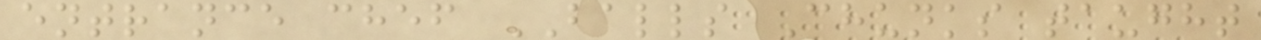entrance chef BALLS Chunks taught
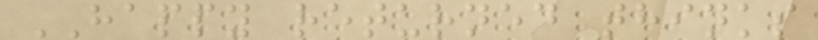HAPPY returned thinks
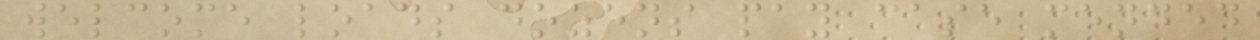welcome loads dozens pay case mended
